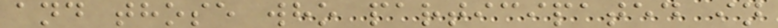and those who participated in
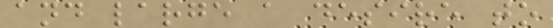and large a desire to
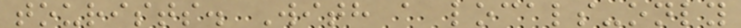tourists. With a locals-only
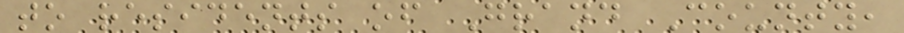to residents of Grand County,
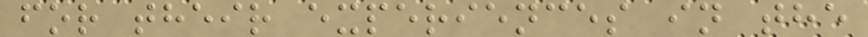for their experiences in the
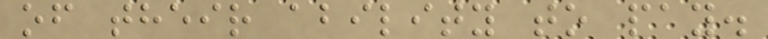of their ability to pay.
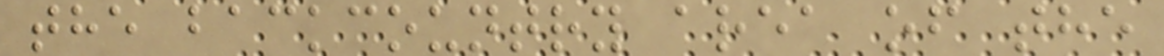the backcountry area of the
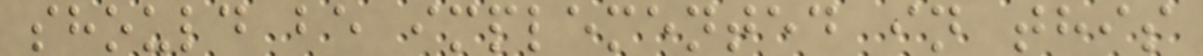should be implemented in this
